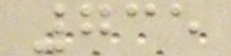735
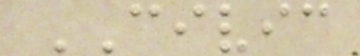CIVIC
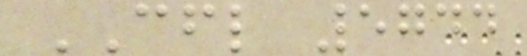CFL 5744
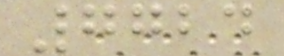7724
